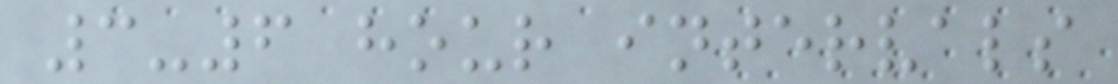3-6 hour intervals
